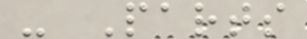- Parts
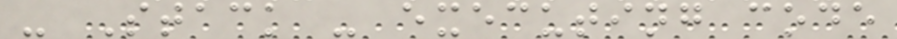- Stack - executing code
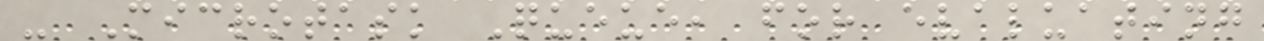- Microtask Queue, for evaluating
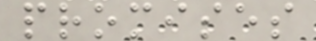promises
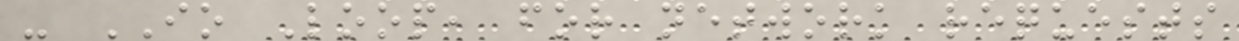- IO Loop, for network requests
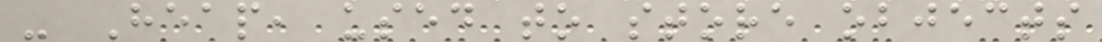- Heap, used to store objects
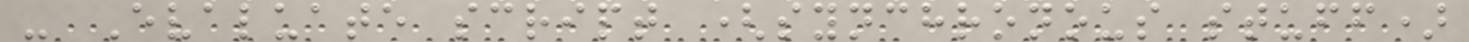- Evaluate script (synchronous stuff)
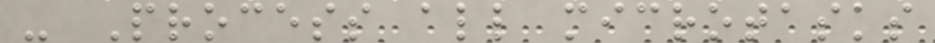- Process all microtasks
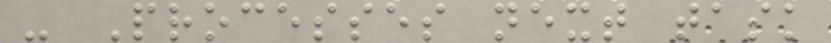- Processes next task
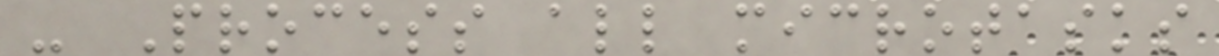- Process all microtasks
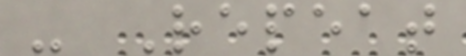- Repeat
